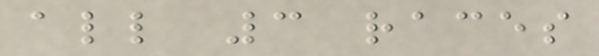all 3 races
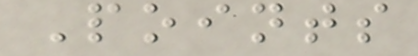Points
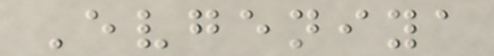Evgeniya
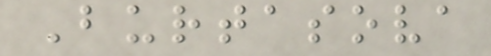Burtasova
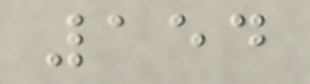154
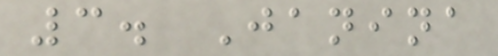3. Janina
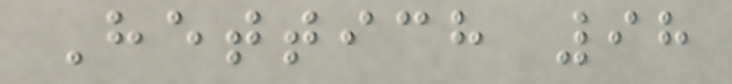Hettich 98
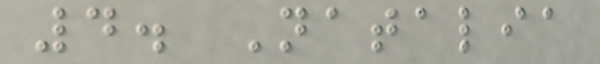4. Natalia
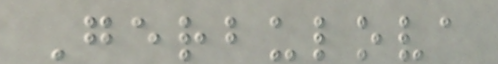Gerbulova
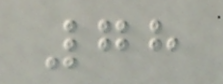78
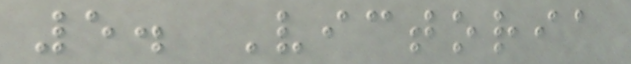5. Victoria
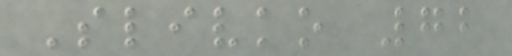Slivko 72
